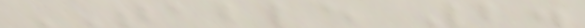TABLE 2.
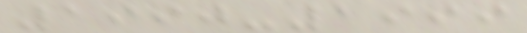1990-1999
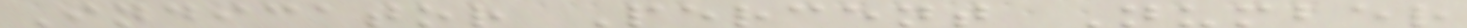Indicator Percent Number
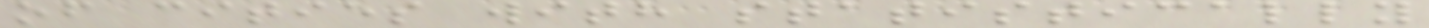of cities with statistically
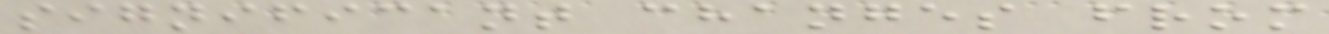significant changes from
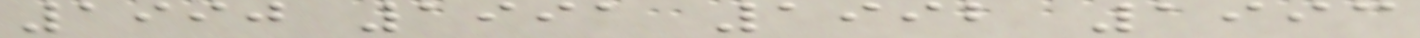1990 1991 1992 1993
